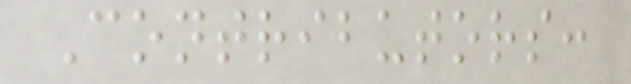Contributors:
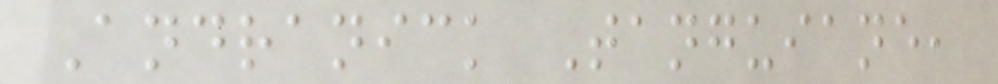Andranick Tanguiane,
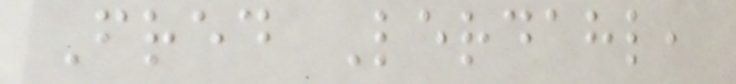Fred Lerdahl,
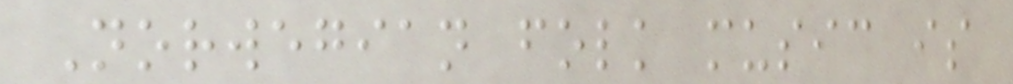Norwegian folk music is
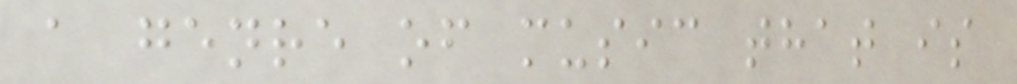a genre of music that is
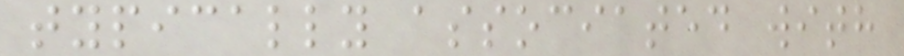typically associated with
